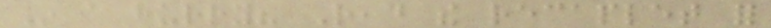In a hurry? Read the recaplet for
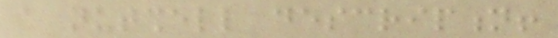a nutshell description!
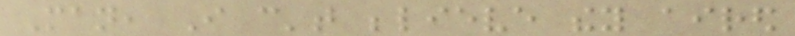Man, I can't believe they aired
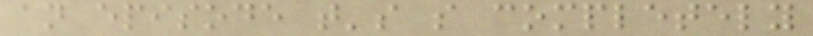an episode that's so completely
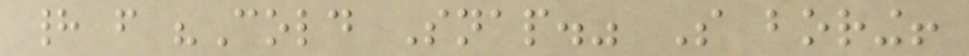had from "Cold Snap." So boring!
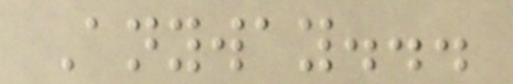Anyway...
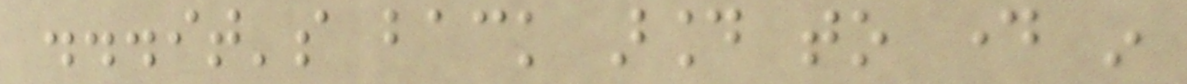...it's back around to day in
